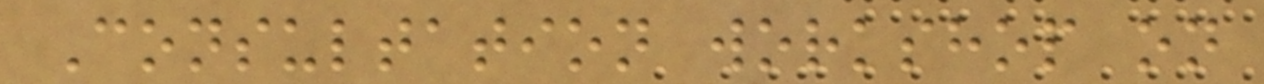Consultation workshop on
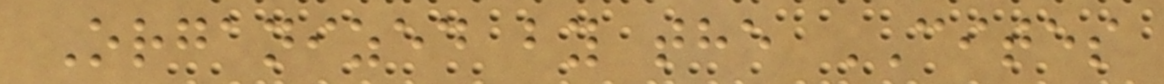Organized by the CITES
